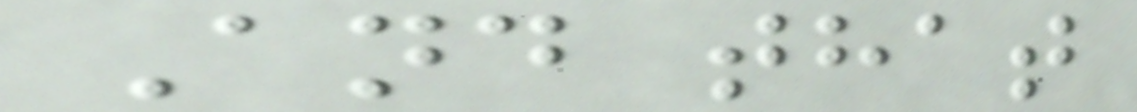And that
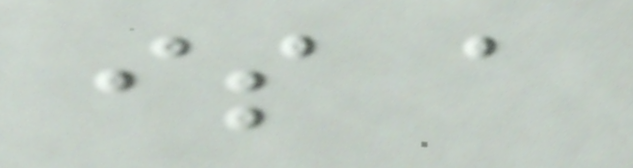is a
